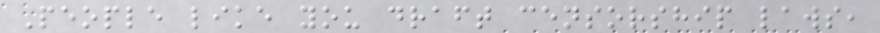People like you draft censorship laws,
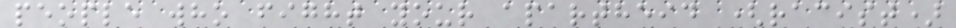people who fight your apartheid (racist)
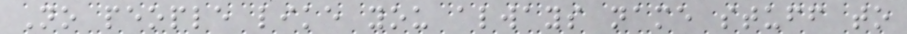No people like you always name stuff to
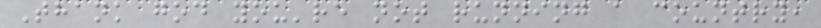Thank god you're not running a country,
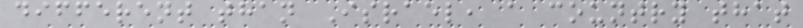different than Israel, a country that
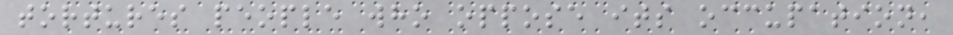tortures people who oppose its occupation,
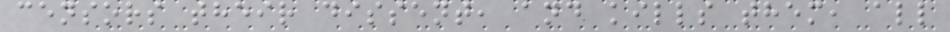censors their dissent, and kills them, all
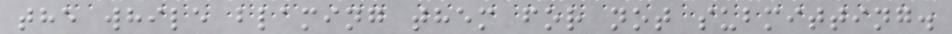the while blaming them for not submitting.
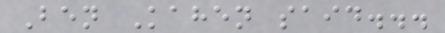Ben Kahen said...
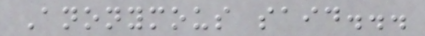Anonymous said...
